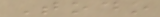Todo
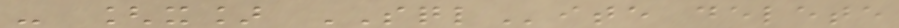- [x] SQLite delete
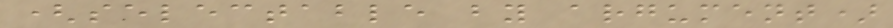(selectable by argument)
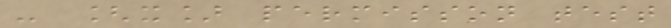- [x] permisson test
